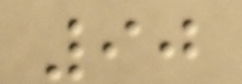90
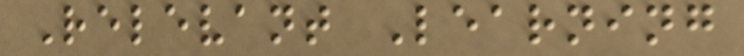Relevant Learning
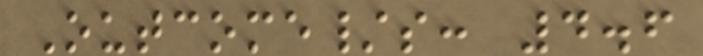Outcome/s: 4.6
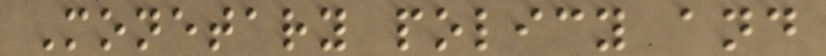Monetary policy and
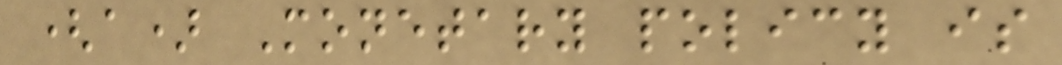(a) Monetary policy is
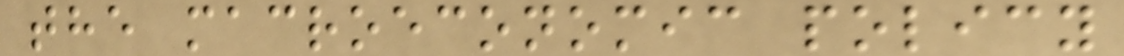the macroeconomic policy
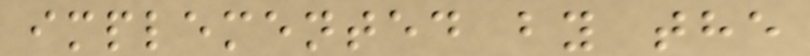implemented by the
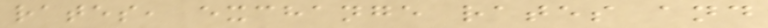rates, exchange rates and
